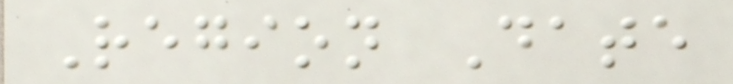Region Date
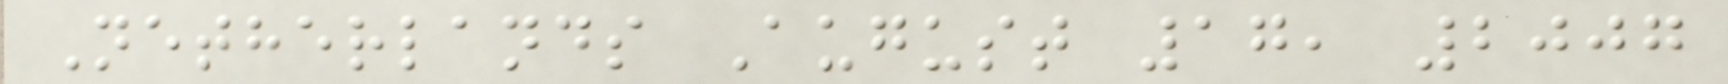Netherlands August 17, 2007
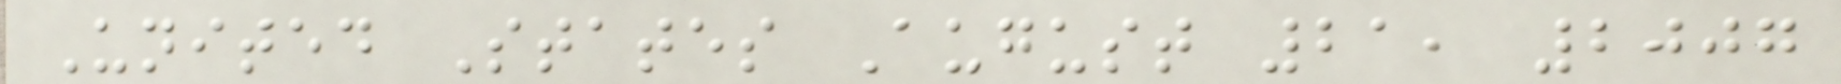United States August 21, 2007
